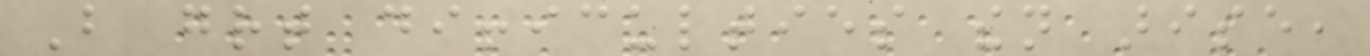But great difficulties then arise,
